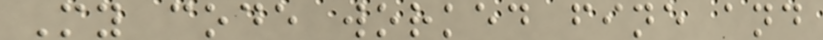My code worked fine and
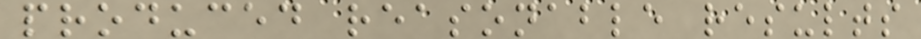produced reasonable results
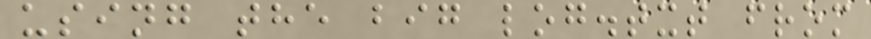using the big log.txt from
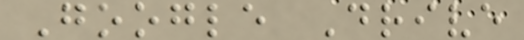Google Drive
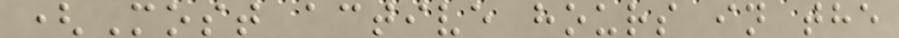(Most active hours in the
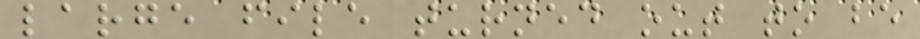large file turned out to be
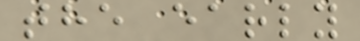the early
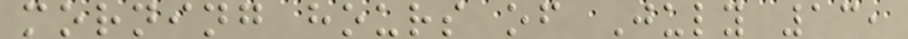morning hours of July 13,
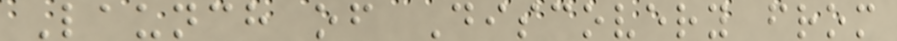Launch of Discovery from
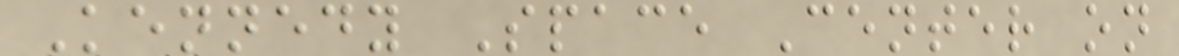Kennedy Space Center on
